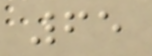65
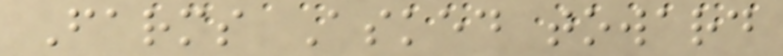Farms Asked toward
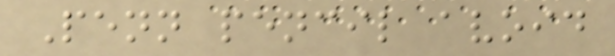Penn pencil avoid
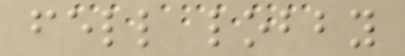fell lobby
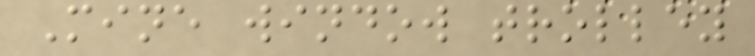Mine window trolley
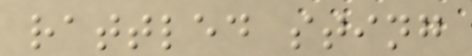rattled sting
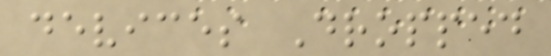devices Dropped
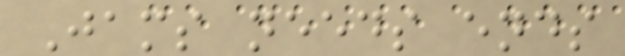Jams needs ends
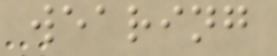wearing
